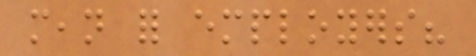mean for employers?
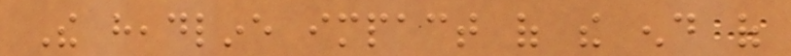The headline impact of the end of
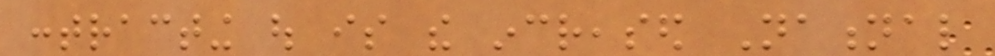contracting out is the increased National
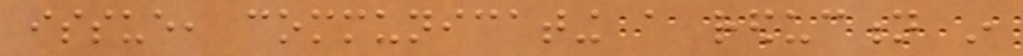issue, communicating a reduction in
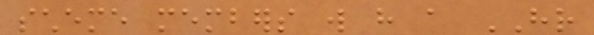scheme members will have a HR
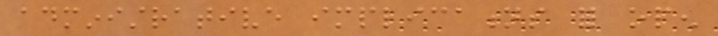administrative implications for open
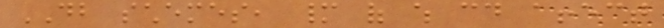DB schemes, many of which could affect
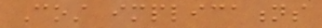Cost implications
